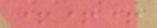+++
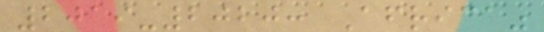2019-2020: Africa"
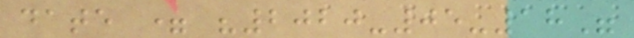date = "2020-05-18"
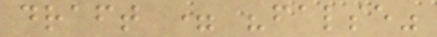draft = "false"
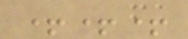+++
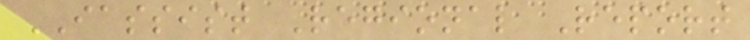IASSIST Regional Report
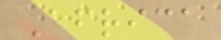Africa
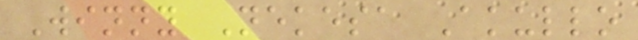Winny Nekesa Akullo
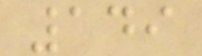149
